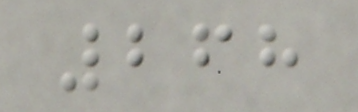268
